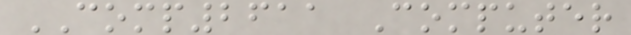COMP2611 Computer
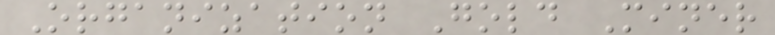Organization Gold Miner
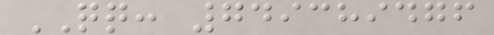QQ: 749389476
